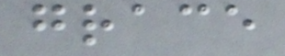grace
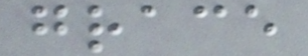grace
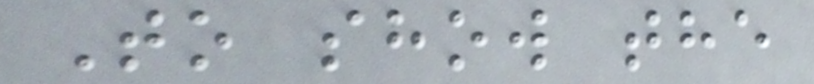To show the
